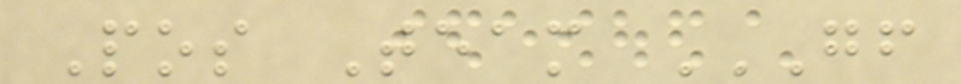Pos Team GF
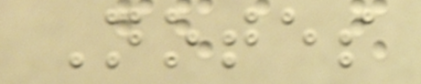Notes
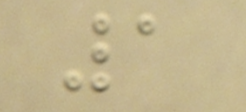1
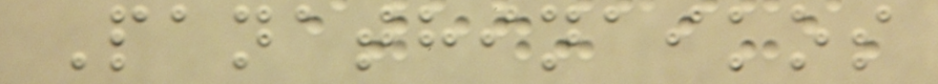Panathinaikos
